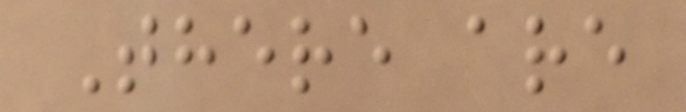There are
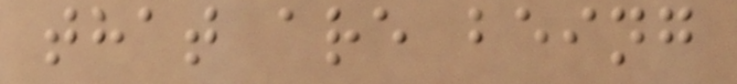that are being
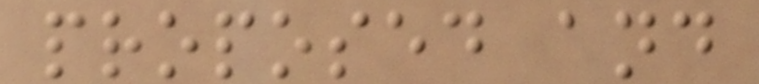proposed and
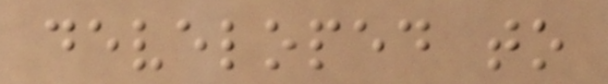developed to
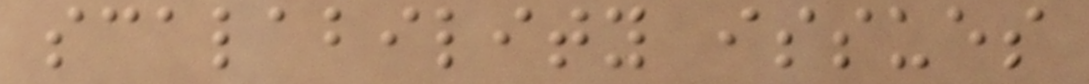scalability issues
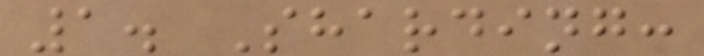1. Sharding:
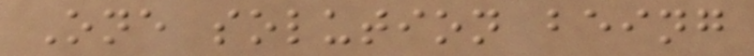One solution being
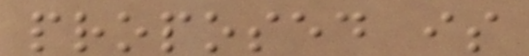proposed is
